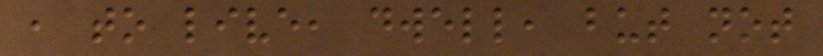, to live, dwell, but not
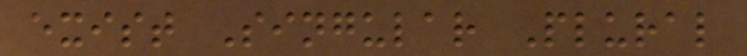exist Singular Plural
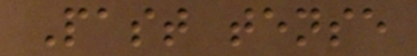Past tense
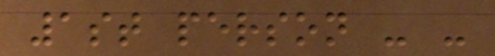1st person - -
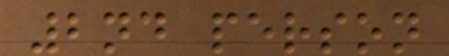2nd person
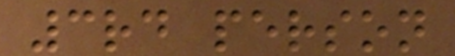3rd person
